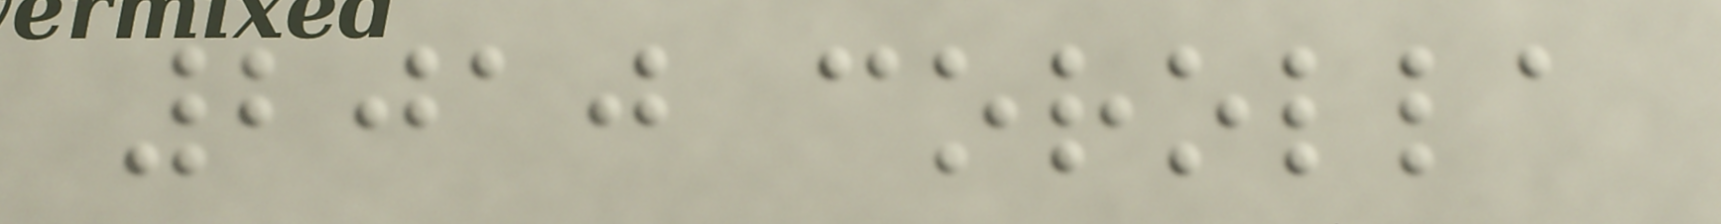2010 corolla
